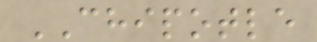CHIPOTLE
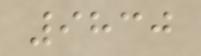9830
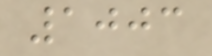1003
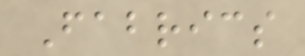Fabrics
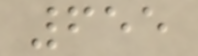655
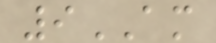9AM
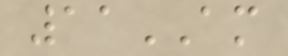11AM
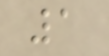1
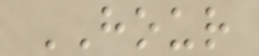HOUR
